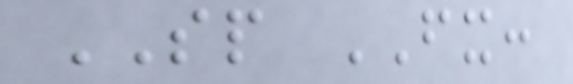SP FX:
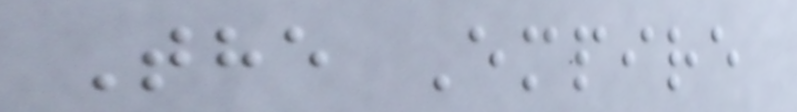The Empire
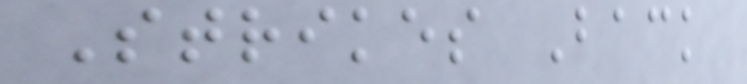Strikes Back
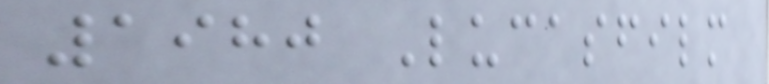1980 Lucasfilm
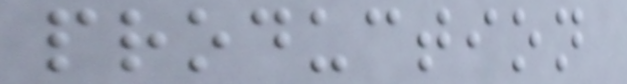production
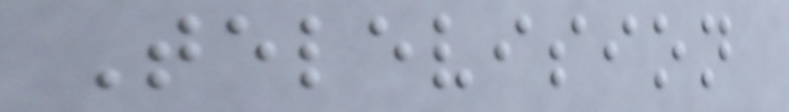Television
